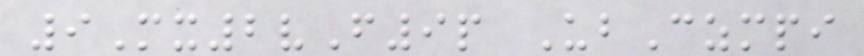9Mx2vF9p UbCzmpi
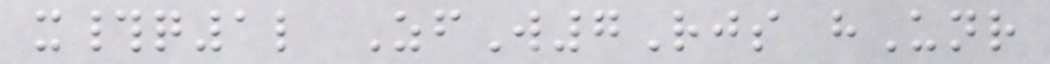x#q1l ZfW7Rjs hUnr
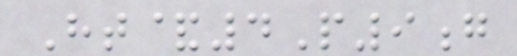Ht&4P9g
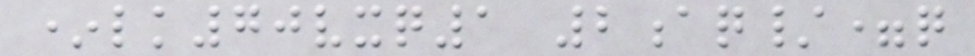*lk70vxq1 2aq/=q
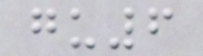gu6
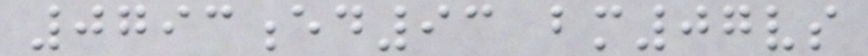0793ed93 bm07vs
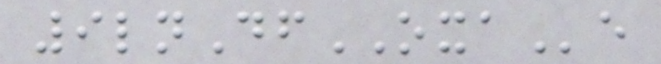9lnDfOXAe
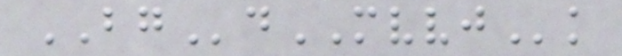BGdMVVJk
